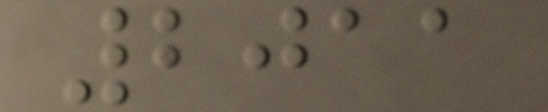2011
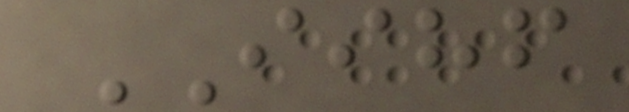IIHF
